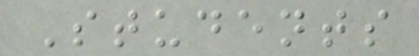Students
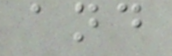and
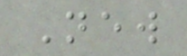New
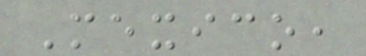Mexico,
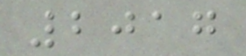2017
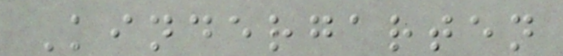Kindergarten
